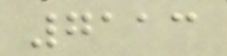7113
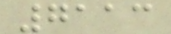7113
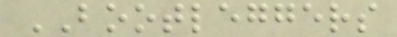BOOTLEGGERS
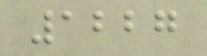1227
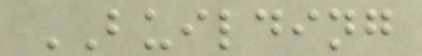BUILDING
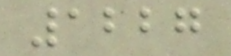1227
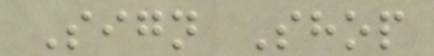Sign Shop
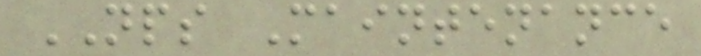NPS Maintenance
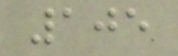105
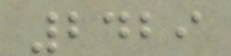2429
